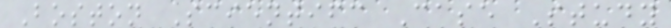Boston Scientifc Case Study
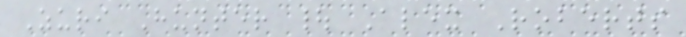Zuri Hunter | Alex Roberts
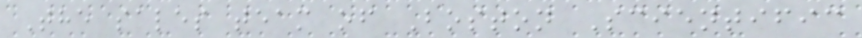The sales team of Boston Scientific
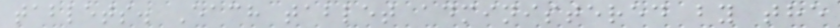tablets. Each tablet administered by the
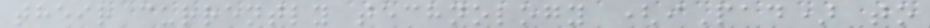their currently technology (iPad) to
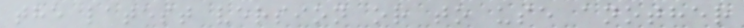the latest version or to use another
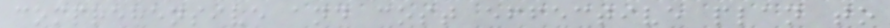comprehensive and cost effective plan to
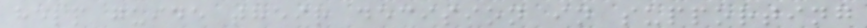help guide their decision in supporting
